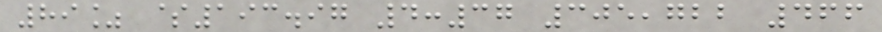89% $193.97 4:37 305,722 466
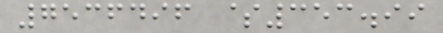7536496 $353.99
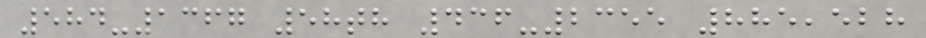584-1367 58th 436-2355 885,528
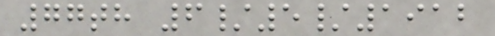77th 6/5/1912
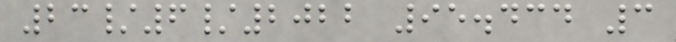23/6/2022 95.434 3
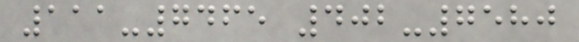111-7465 402-7580
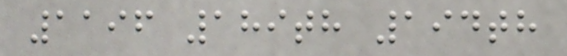1196 189th 194th
